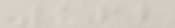162
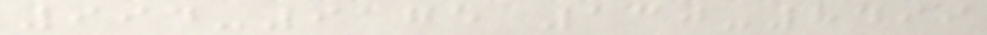994-9175 130-8499
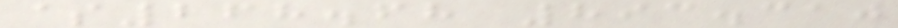$268.68 893.310
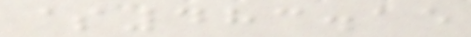$483.15
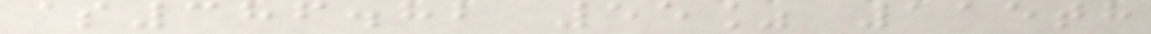$386.82 55% 115th
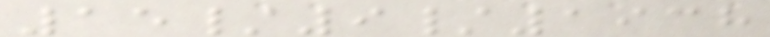15/9/1938
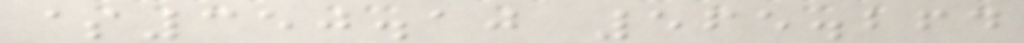$350.10 565.264
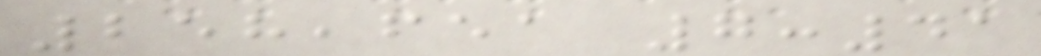258,651 7:41
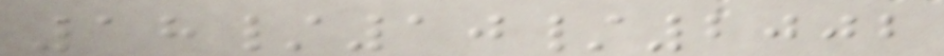18/10/2002
